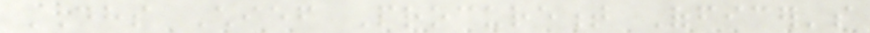DHS Chief Procurement Officer's
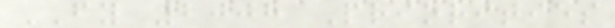FY 2008 Priorities
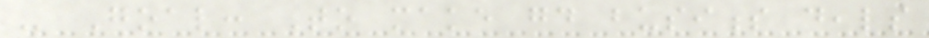- Goal: To make good business deals
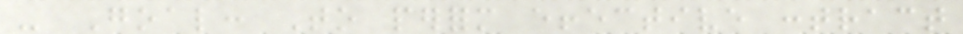- Goal: To perform effective contract
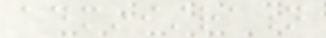administration
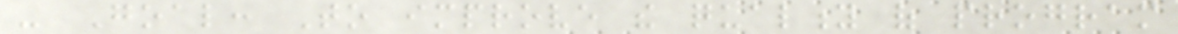- Goal: To improve the quality of program
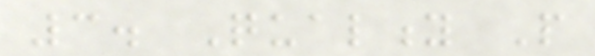3. Quality People
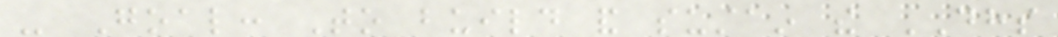- Goal: To build and sustain the DHS
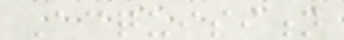Acquisition
